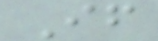If
